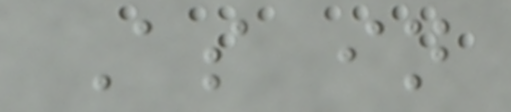As in
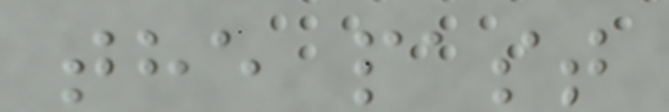the past
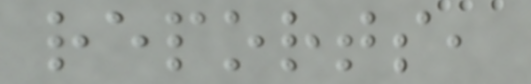reports,
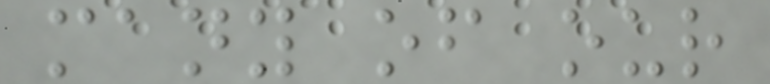many of our
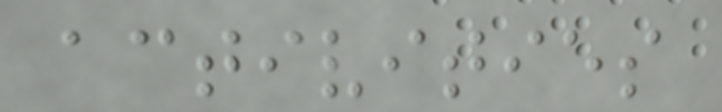activities
